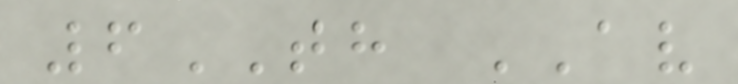6TH AV
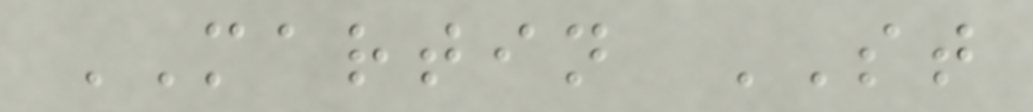MARTIN ST
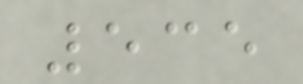535
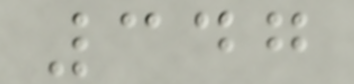347
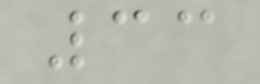33
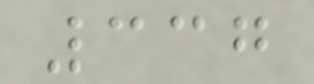337
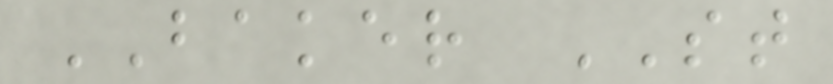BAKER ST
